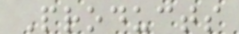Products
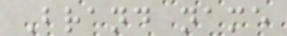Brand name
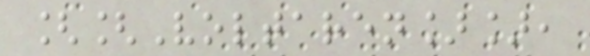[[Voltaren]],
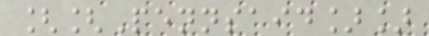[[Pennsaid]]
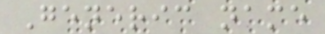Generic name
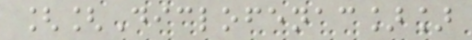[[Diclofenac]]
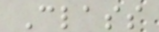Class
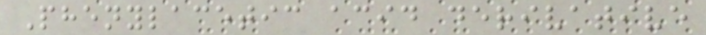Phenylacetic acid derivative
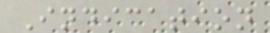Indication
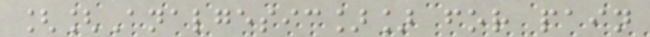[[Analgesic]] for pain
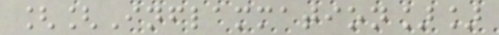[[Inflammation]]
